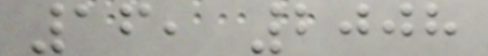16, 2008
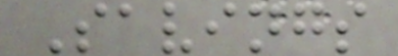Savings
